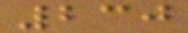230
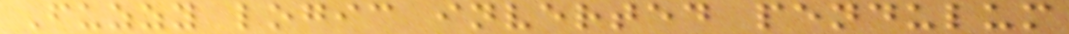Fuzzy logic inverted pendulum
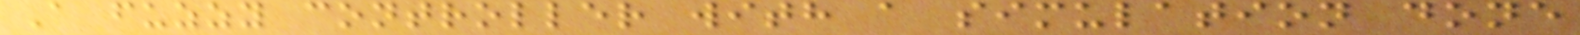A fuzzy controller with a simulation done
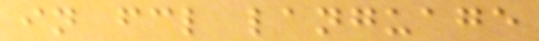in fcl language
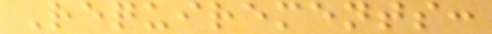Requirements:
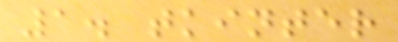1. tkinter
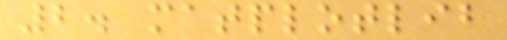2. matplotlib
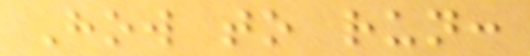How to run:
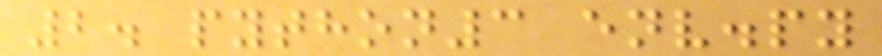2. python3 env.py
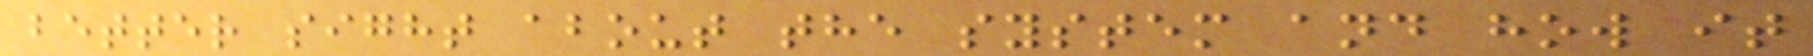better sight about the system and how it
